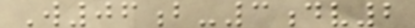W06b-3dv2
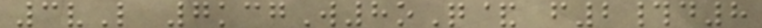3vL 7kcgW8oQ& f2#d8
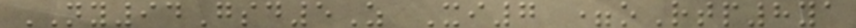NY94Gsd5Z Xi7 =oRtp8ya
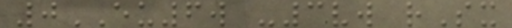0EU6w -3vw rSx
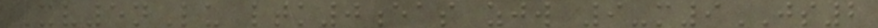Xv5nLu ltk0eas zjw 9-m9JS2
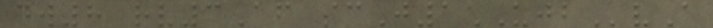dw8 rv3Af scJ1UJBvA
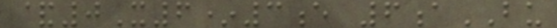&0X6*3e 6aBU
